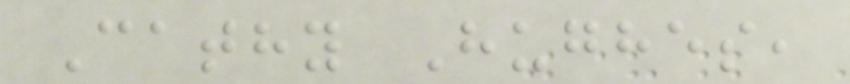Cathy Hughes,
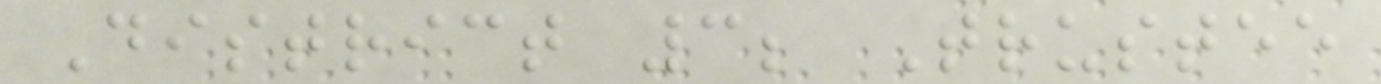District 3; Trustee
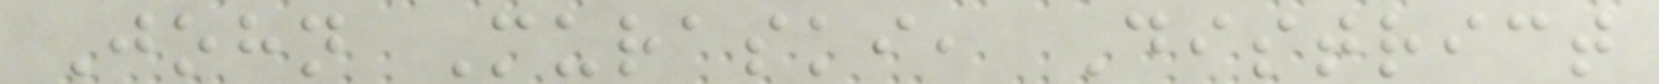John Muraski, District
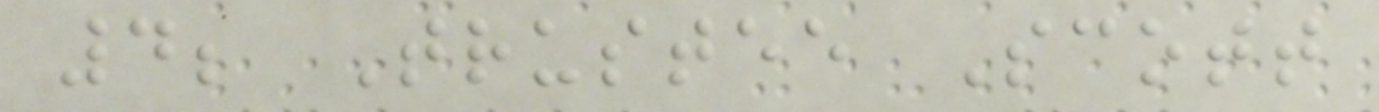4; Trustee Scott
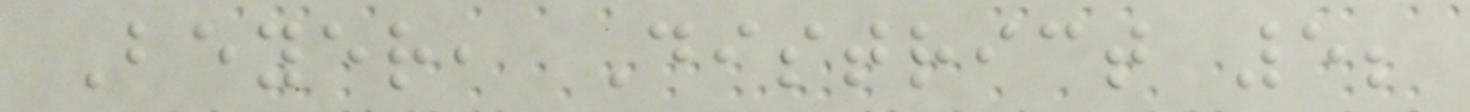Beyer, District 5;
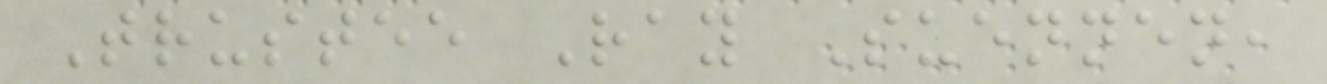Trustee Ray Suennen,
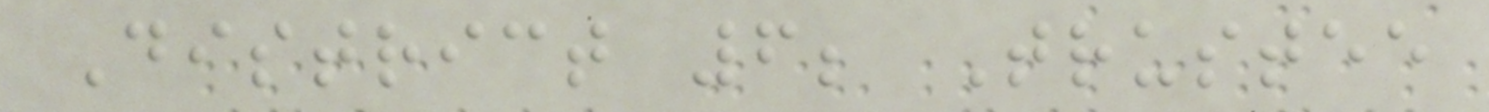District 6; Trustee
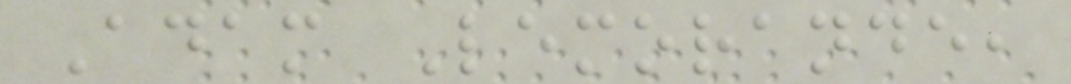Adam Lemorande,
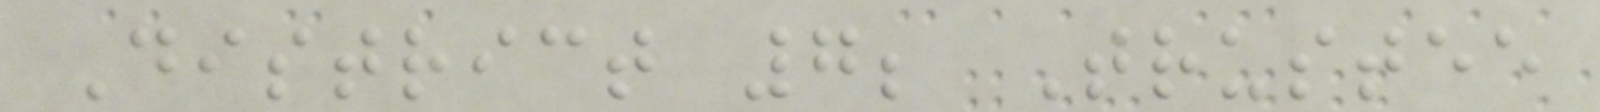District 7; Trustee
